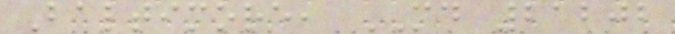Baltimore, MD 21202
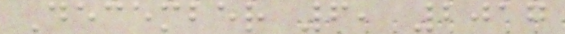December 6, 2017
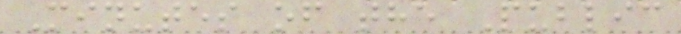Minutes of the Public
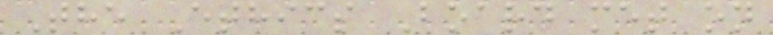The Ethics Board met on
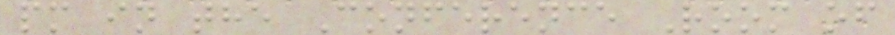pm in the Conference Room of
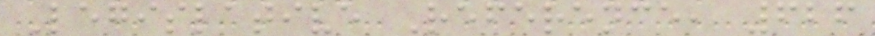Legislative Reference, 626
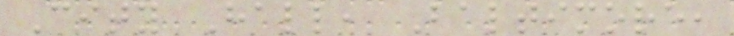City Hall, Baltimore,
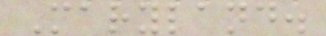Maryland.
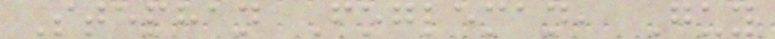Stephan Fogleman, Guy
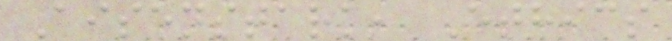Aisenstark, Ethics
